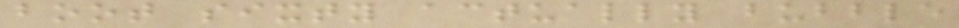boot sixty actually bubble
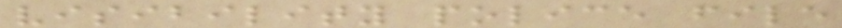visibility police file
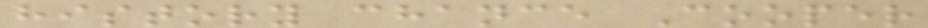history chance Cooper
